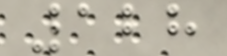128
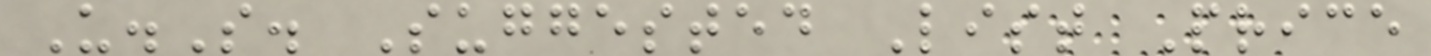U.S. Suggested List Price
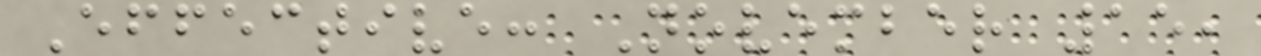Effective: November 15,
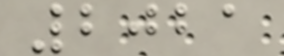2021
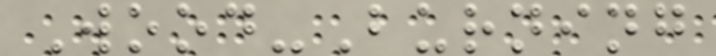Wood-Burning
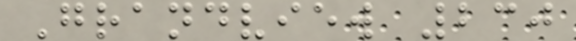Grandview 230
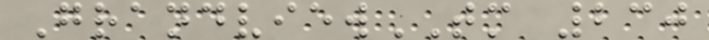GrandviewTM 230
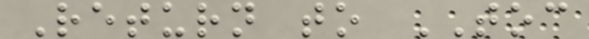Return to TOC
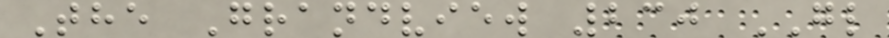The Grandview 230 GL
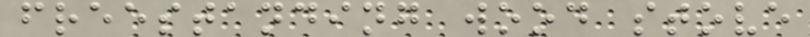freestanding wood stove
